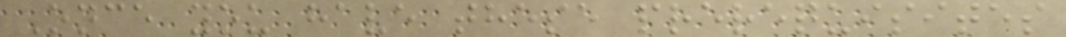Once you have these prerequisites
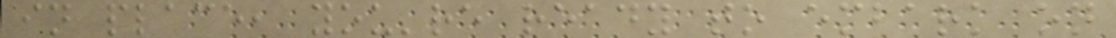in place, you're ready to embark on
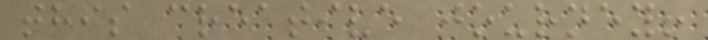this creative journey!
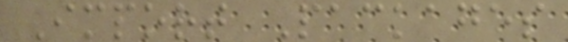Import Packages
